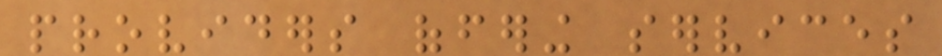providers offering services
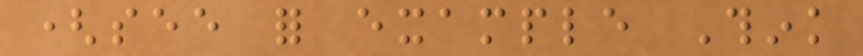(see for example Think
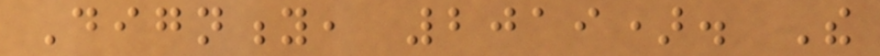Dignity, 2019). The
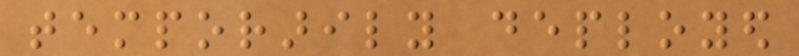temporarily deployed
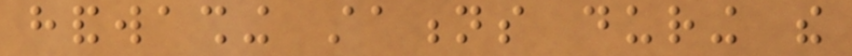handwashing stations during the
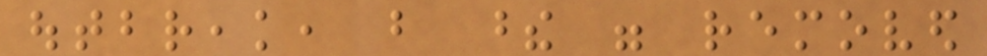outbreak, but these were removed
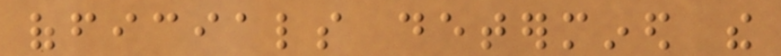officials determined the
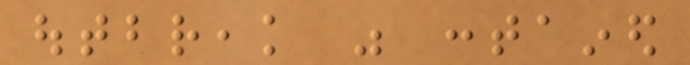outbreak was contained
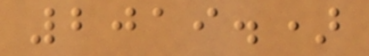2019.)
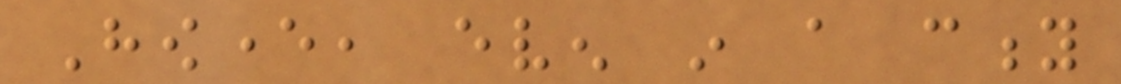However, even in a city
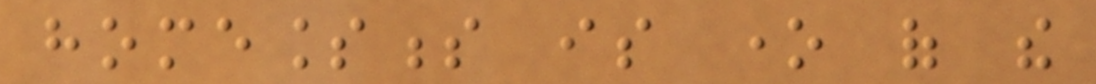homelessness is one of the
